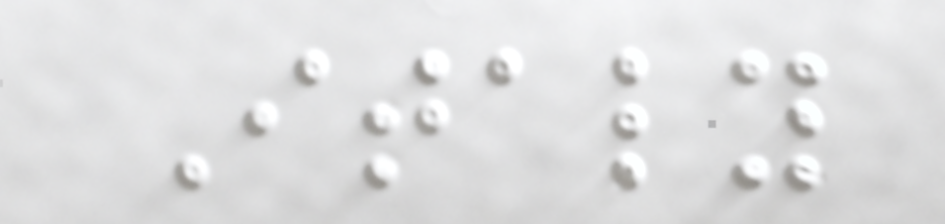Italy
